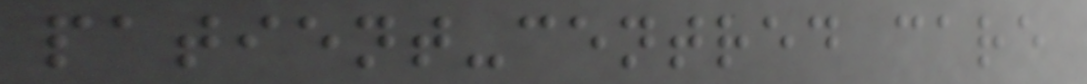patient-centred care
